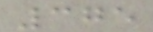375
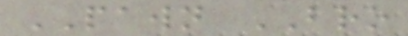PAWN BRO
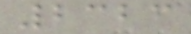2323
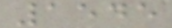1545
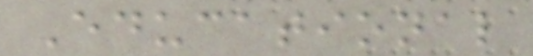Educational
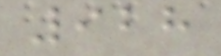928
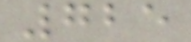725
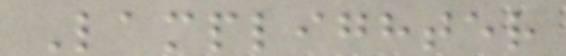Lamplighter
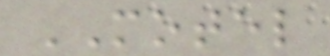MOTEL
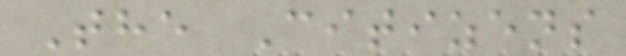The Citizens
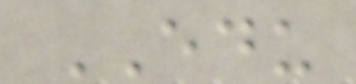EDU
